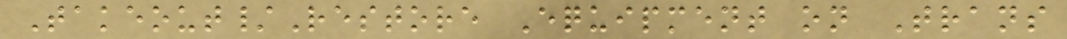Takeout/Restore Equipment on Trans
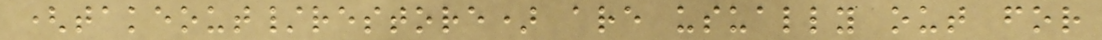(takeout/restore) are usually out for
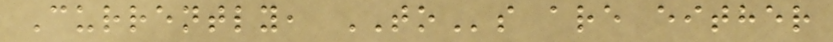Currently, TOs are either
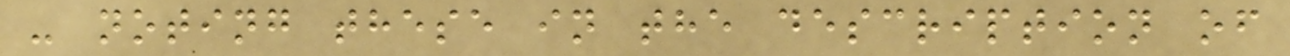- noting these in the description of
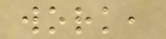work,
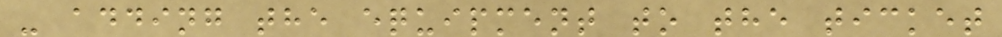- adding the equipment to the ticket
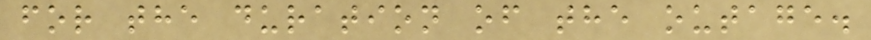for the duration of the outage.
